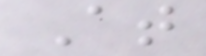At
